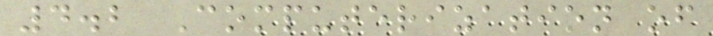4.2 Computerization of
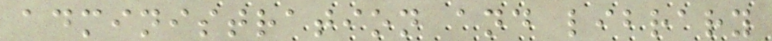administration and library
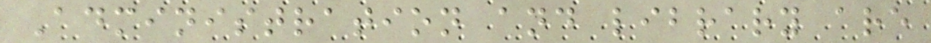Administration and library are
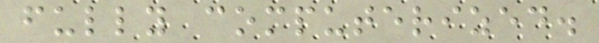fully computerized.
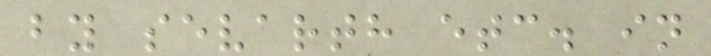by sevarth etc. in
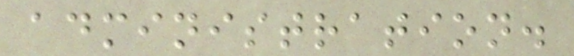administration.
